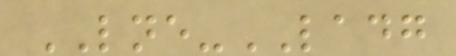LNE-LADG
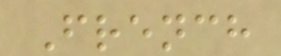French
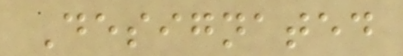Designated
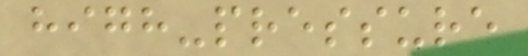high-pressure
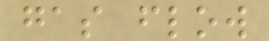gas flow
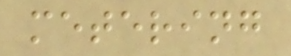metering
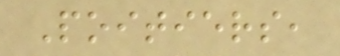Poitiers,
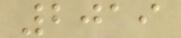2019
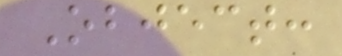Object:
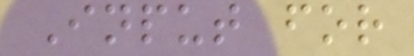Input for
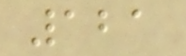121
